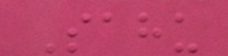Sahu
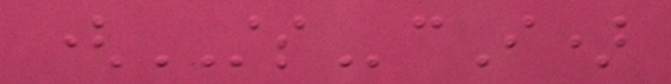(STScI)
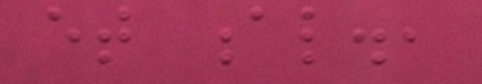et al.,
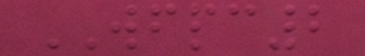WFPC2
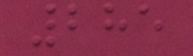285
